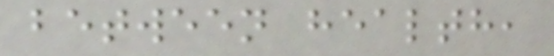between health,
